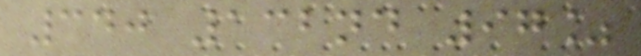340 132nd 97%
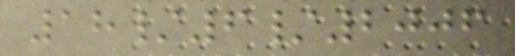18/6/2006
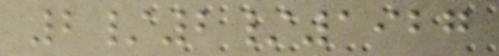2/2/1927
